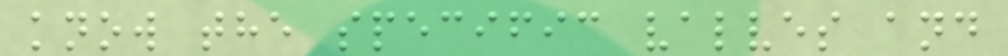know the specific valves and
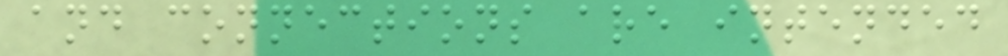and connections are intended
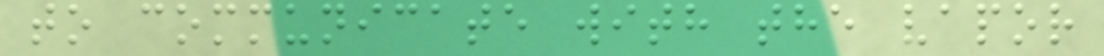to communicate with the vapor
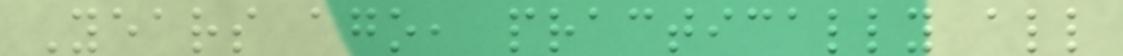Years ago, practically all
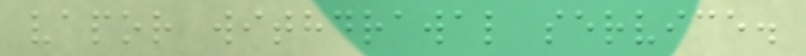vapor withdrawal service.
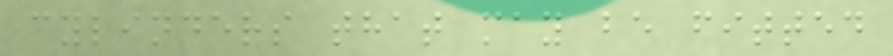cylinders that may be fitted
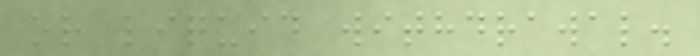or liquid withdrawal.
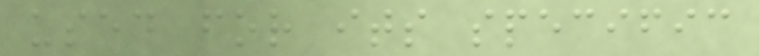used for its specific
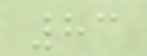83
